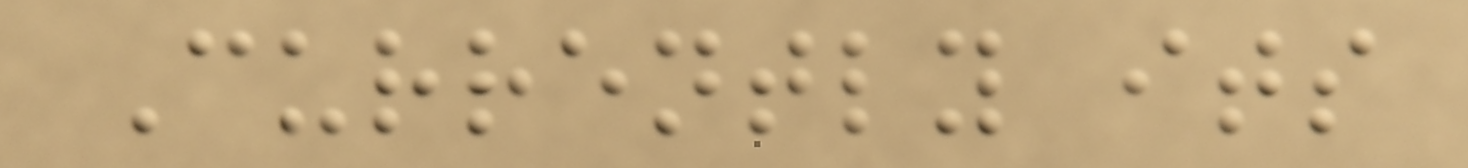Currently its
